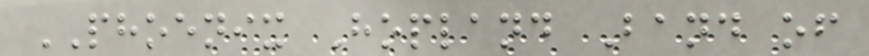PHOENIX Hopland Band of
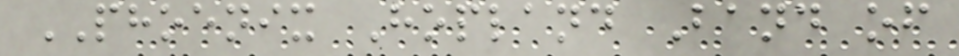PHOENIX Hopland Band of
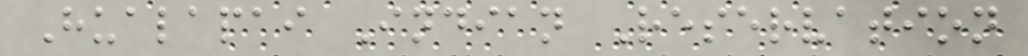Hualapai Indian Reservation
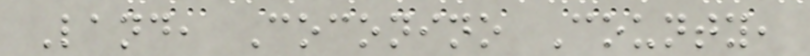Land, Coconino County,
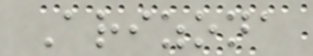Arizona
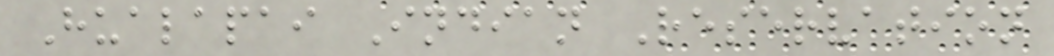Hualapai Indian Reservation
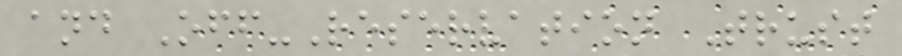and Off-Reservation Trust
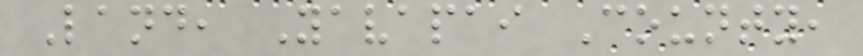Land, Yavapai County,
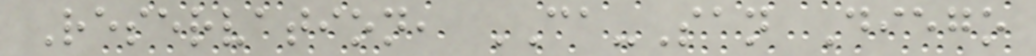Reservation, CA-San Diego
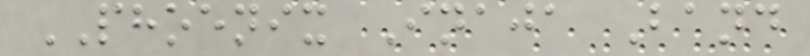PHOENIX Inaja Band
